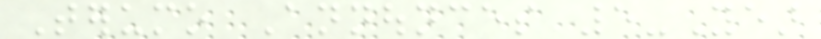Terumo Announces 5-Year
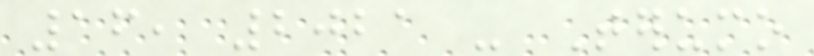16, 2021 - Terumo
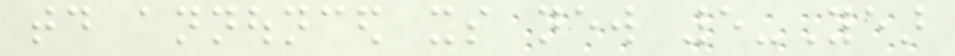today announced its new 5-Year
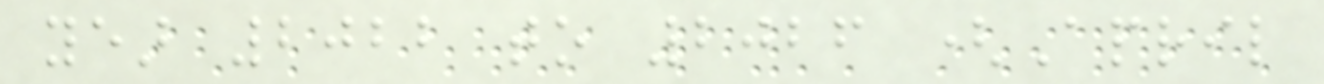year 2022 to 2026 (April
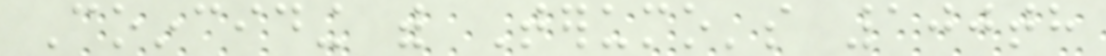Coinciding with Terumo's 100th
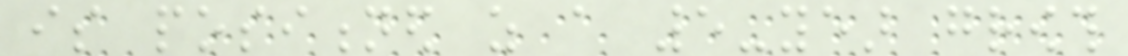is positioned as a 5-year growth
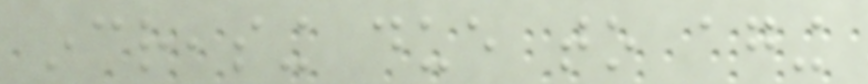increasing due to aging
